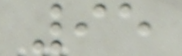95
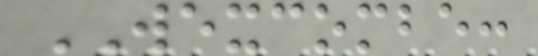WEXCOMBE:
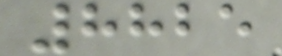8825
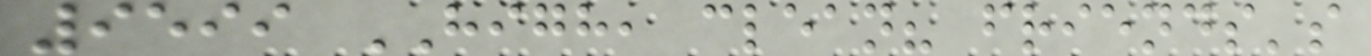9599 HIGH, clean? friends's
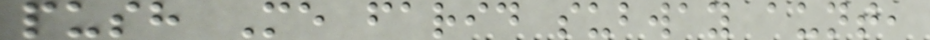push Me farid subway aunt,
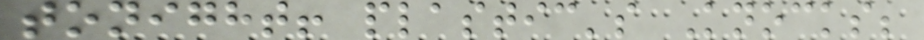tonight! plastic's Knocks;
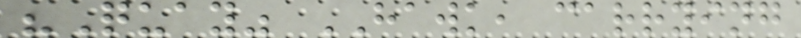"Quay" HAWK, carrying
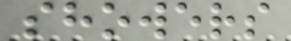showers
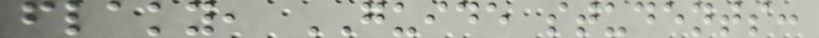flaky, GUIDE students:
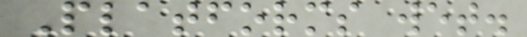Platforms wet.
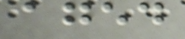aged
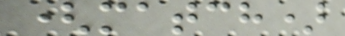(match)
